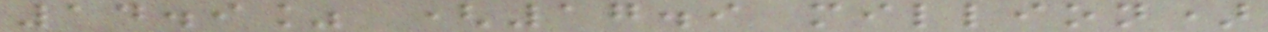14.9% (17.9 million)
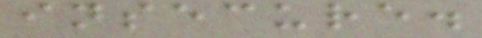insecure.
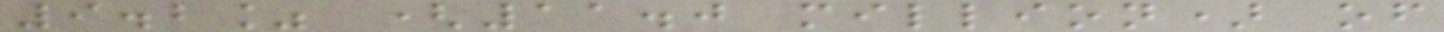9.2% (11.0 million) of
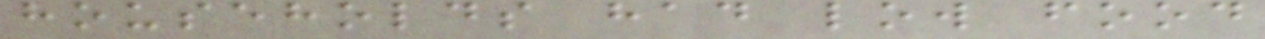households had low food
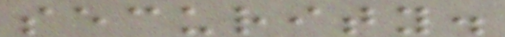security.
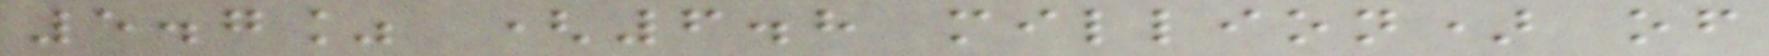5.7% (6.8 million) of
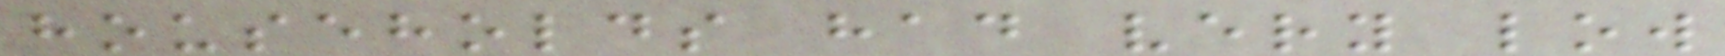households had very low
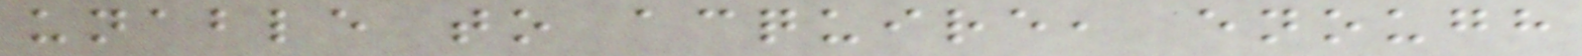unable to acquire, enough
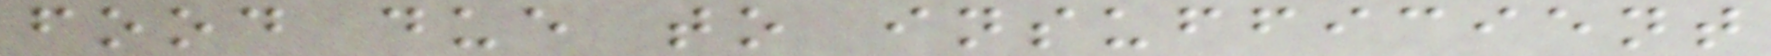food due to insufficient
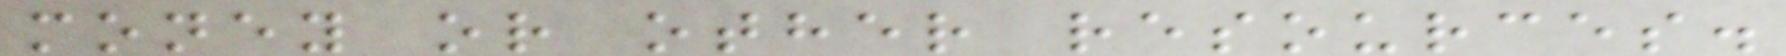money or other resources.
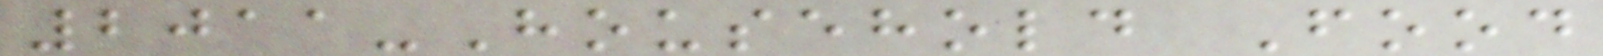2011-Household Food
